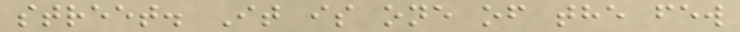street. It is one of the few
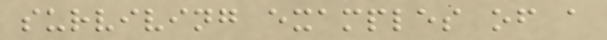surviving examples of a
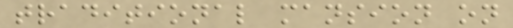traditional mansion on
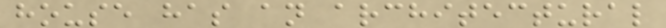house has an architectural
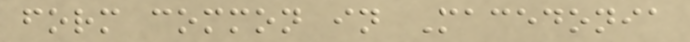form common in Macedonia
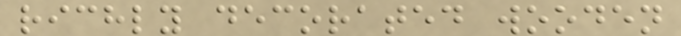richly decorated wooden
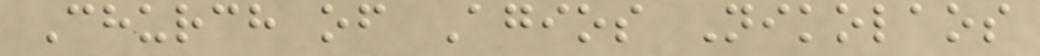Church of Agios Nikolaos
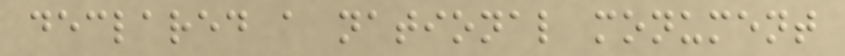declared a national monument
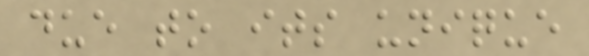due to its unique
